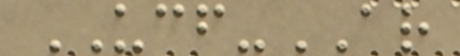UCF-AR
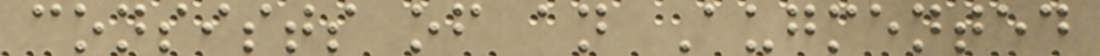consists of an Augmented
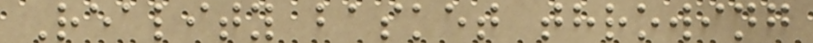Reality basket throwing
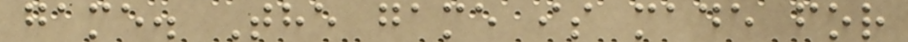game. The game is made for
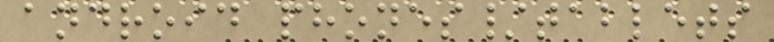android phones/tablets
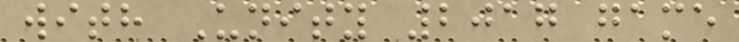with Unity 2017 game
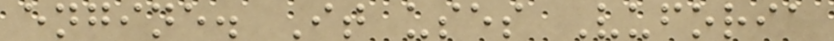engine. It uses Vuforia
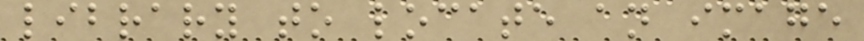library to locate an image
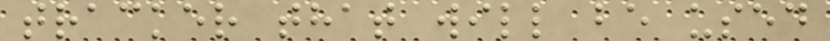tracker that will be used
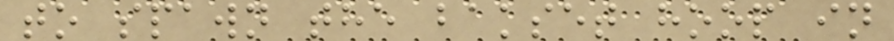to spawn the bakset hoop in
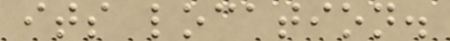its location.
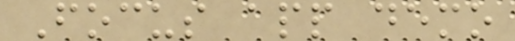Focus app demo
